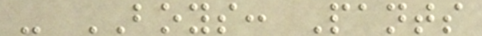- BOYS: Pants
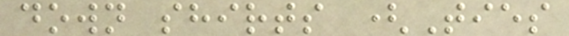down shirts (Ties
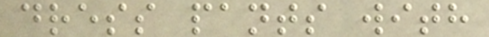dress pants with
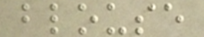blouse
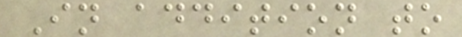In addition to
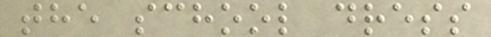the school dress
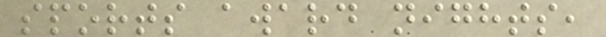sports award nights,
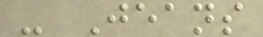- Jeans
